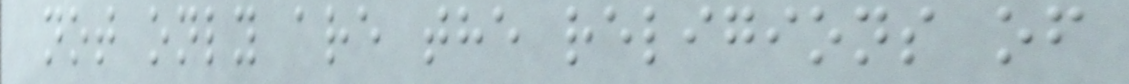not only are the religions of
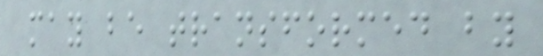may be transformed by
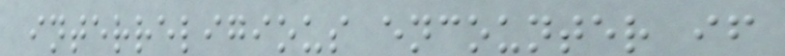interreligious encounter if
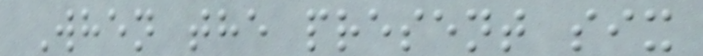When the present six
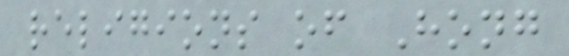religions of Hong
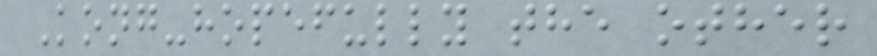Kong-hopefully the other
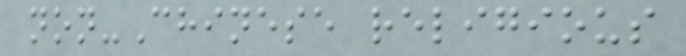non-Chinese religious
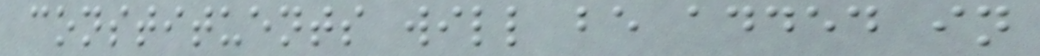constituents will be added in
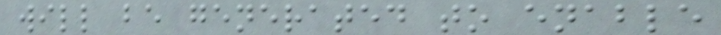will be generated to enable
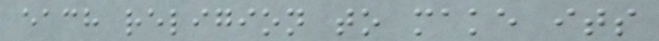each religion to make its
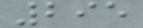295
